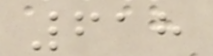618
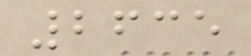2635
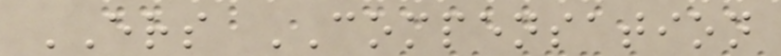ERS COMPENSATION
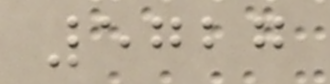5727
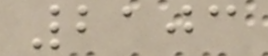2103
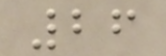26
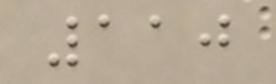110
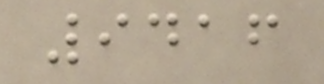9416
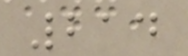214
